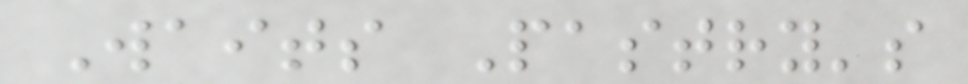Waits Pastry's
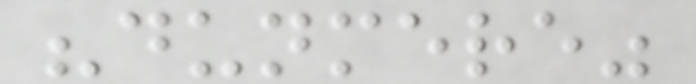"dunmere"
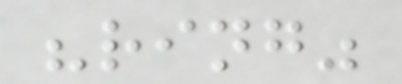"ring"
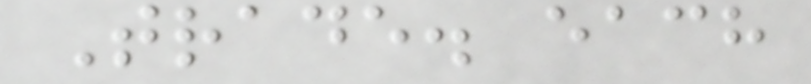Trade. each
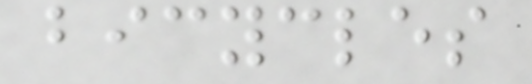bicycles
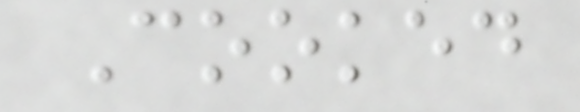Cooked
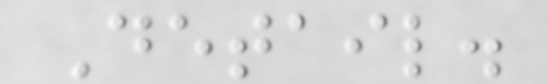Detail.
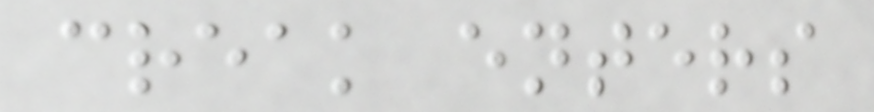creak enters
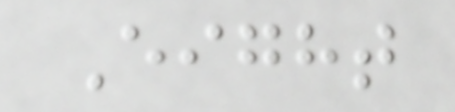Eight
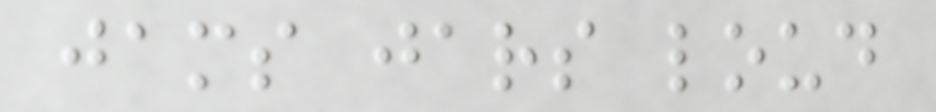jams jars loud
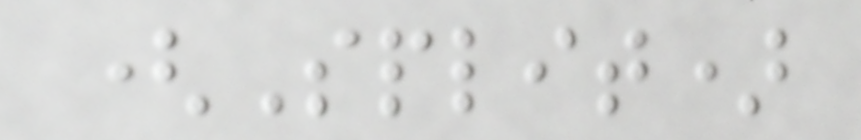(Split)
